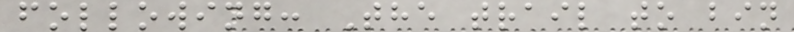following: The trail to bin
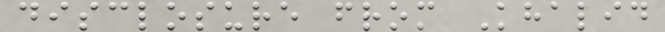disclosure from Khalid
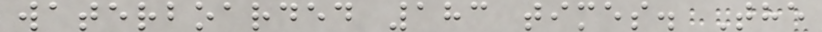waterboarded 183 times. The
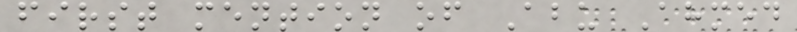first mention of Abu Ahmed
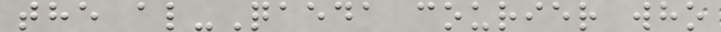the al-Qaeda courier who
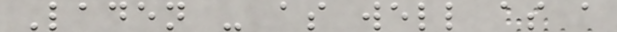Laden - as well as a
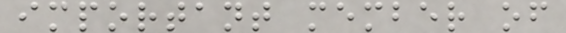important member of
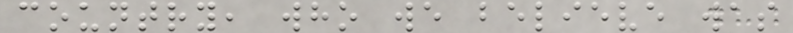country, who we believe was
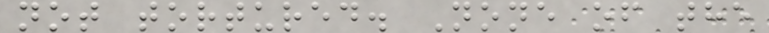not tortured. None of the
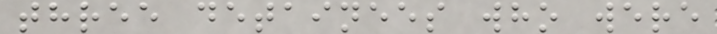three detainees who were
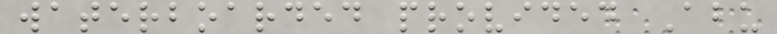waterboarded provided Abu
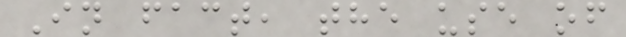In fact, the use of
